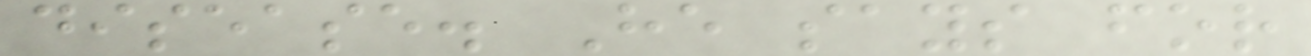disease. He says for
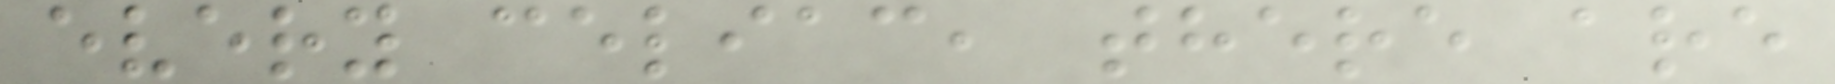every celiac, there are
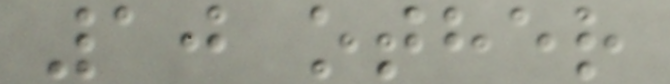10 other
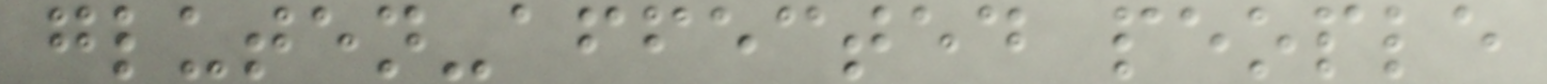gluten-affected people
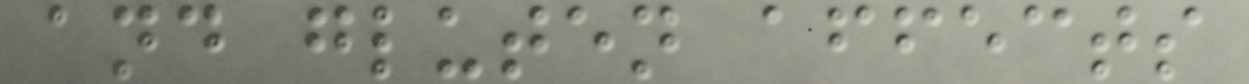and gluten affects
